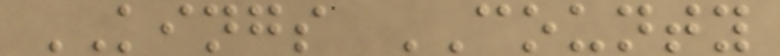KINGS COUNTY
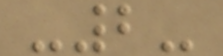-2-
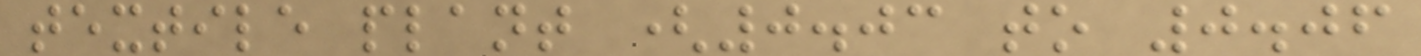textile plant (0.03 to 0.06
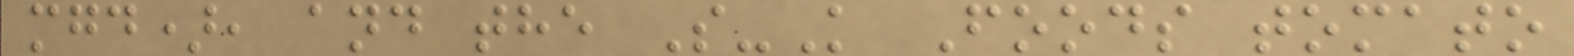mgd), and the S-K Foods tomato
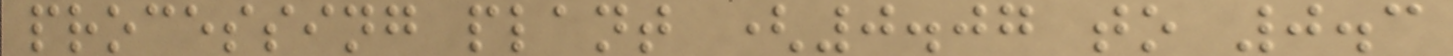processing plant (0.07 to 0.3
